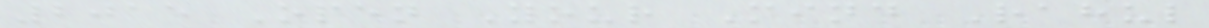2015 Open Your Mind Rahul
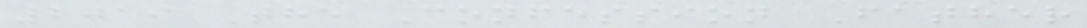2019 The Confession Father
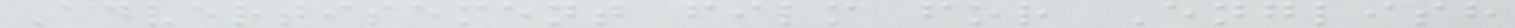Advertisement film for English
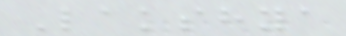Lakshya
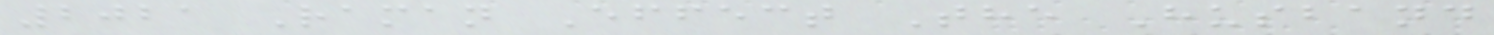2021 Raman Effect The Husband
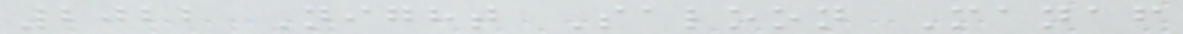2022 Night Saloon Manaf
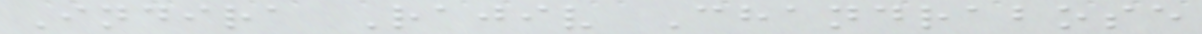Indira Rajiv Chandrabose
